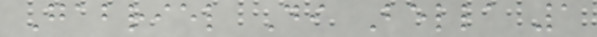Gabriel Di Bella 1
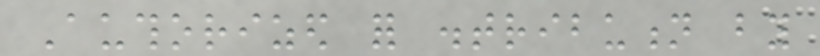Authorized for distribution by
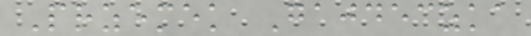Przemek Gajdeczka
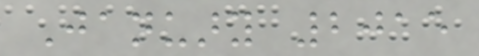January 2015
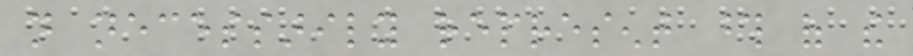not necessarily represent those of the
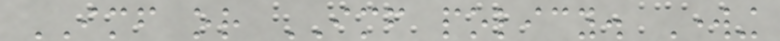IMF or IMF policy. Working
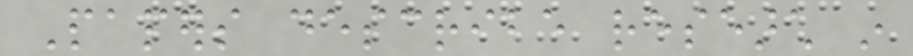Papers describe research in
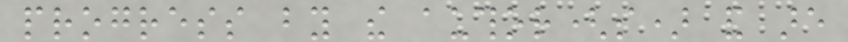progress by the author(s) and are
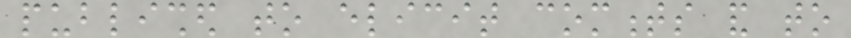published to elicit comments and to
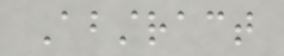Abstract
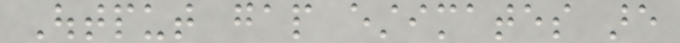Output gap estimates are
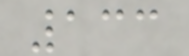133
